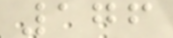176
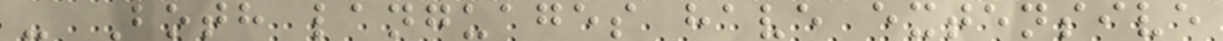- Both languages have extensive
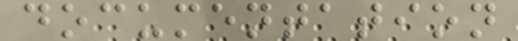documentation
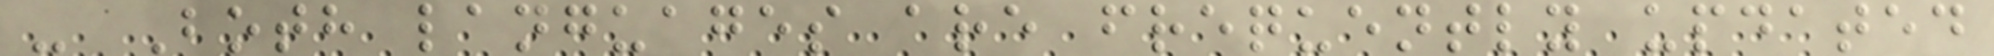- Both languages are frequently updated
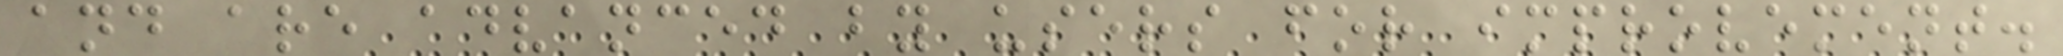and are advanced by users for improvement.
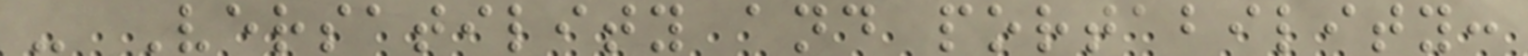- Versatility and portability:
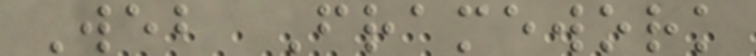Web Framework
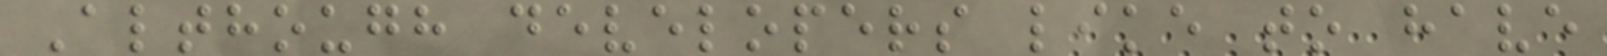Although developers like to have
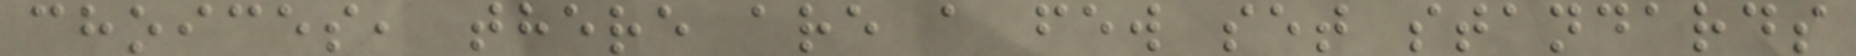choices, there are a few set standards
